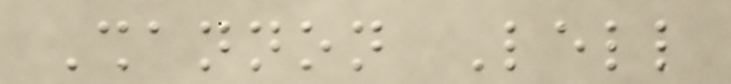Shannon Lell
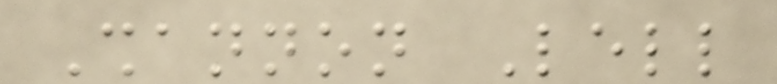Shannon Lell
